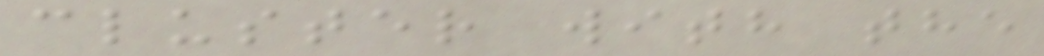cluster with the
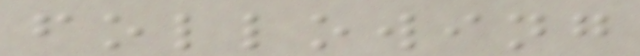following
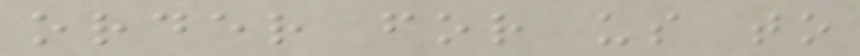order for us to
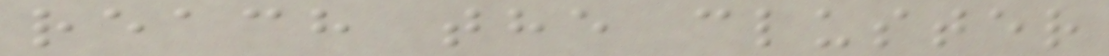reach the cluster
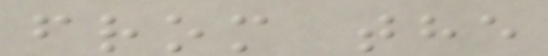from the
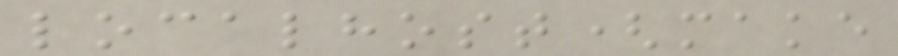localhost(make
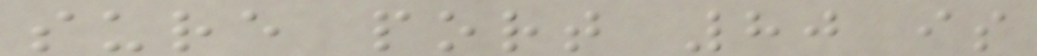sure port 80 is
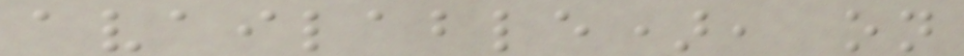available), on
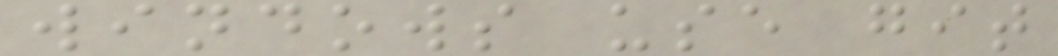windows use git
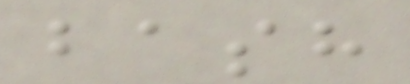bash
